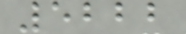5222
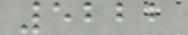5222
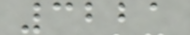3221
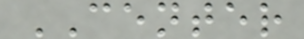CENTER
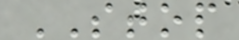STOP
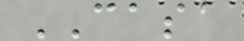CASA
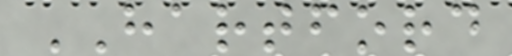HARTFORD
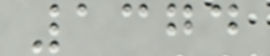1374
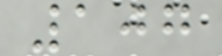107
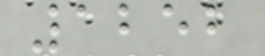1252
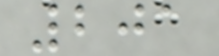201
